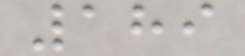189
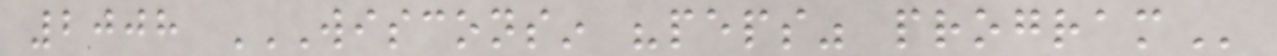2008 WISCONSIN "PEPS" PROGRAM
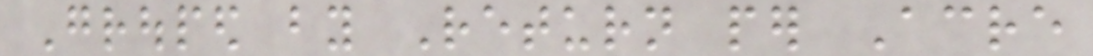Grouped by Return per Acre
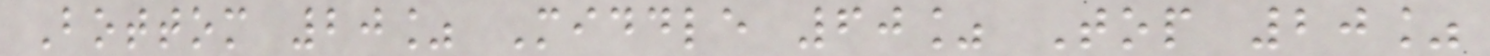Bottom 20% Middle 60% Top 20%
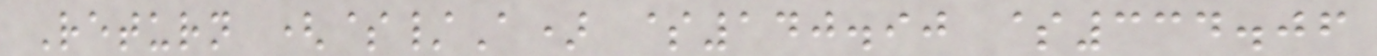Return ($/A) $140.90 $334.06
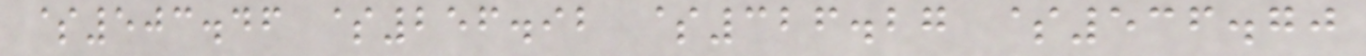$503.46 $256.92 $326.27 $536.70
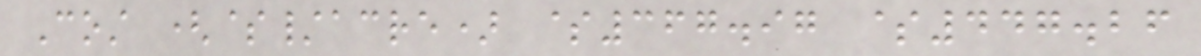Cost ($/acre) $367.97 $447.26
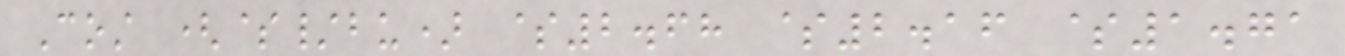Cost ($/bu) $2.68 $2.16 $1.71
